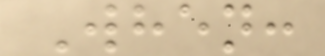When:
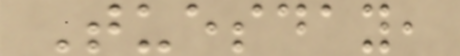Tuesday,
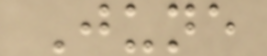June
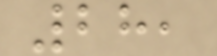28,
